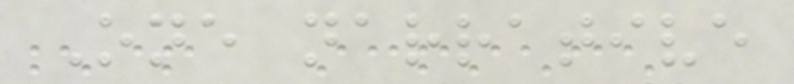One narrative
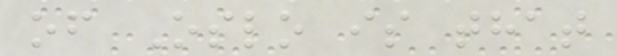of Oslo is that
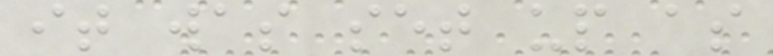it was set up as
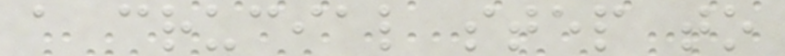a crucial step to
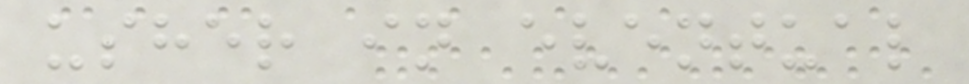usher in eventual
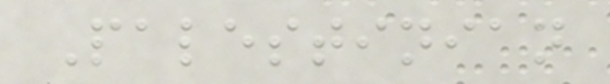Palestinian
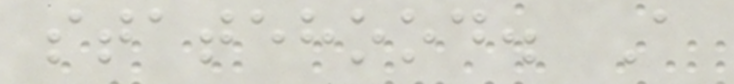statehood. A
